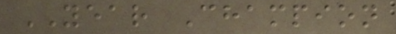YEAR Champion
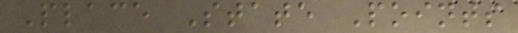Place State Points
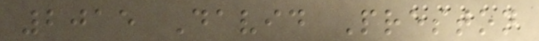2015 David Preston
